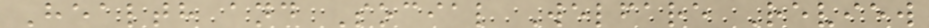Health and Social Welfare Review
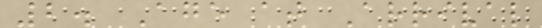2. Age at Arrival
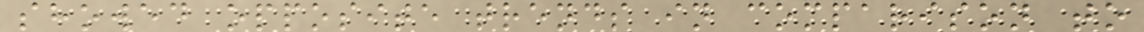showed opposite trends in comparison to
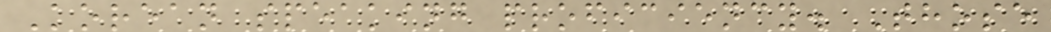Korean speaking proficiency. Those
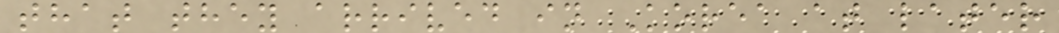that they arrived in Korea at later
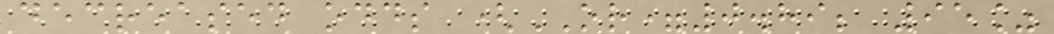decreased odds (OR=0.89; 95%
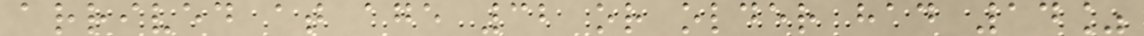arrived at age 32 or older had 14%
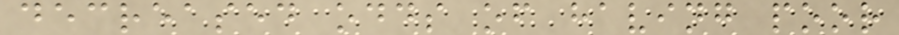decreased odds of having poor
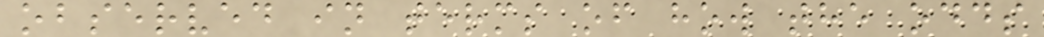observed in terms of how the odds
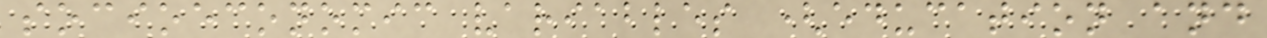socioeconomic variables (education and
